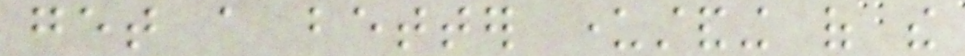get a better understanding of the
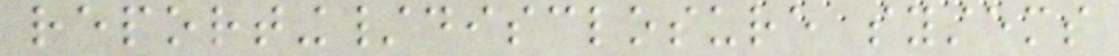reporting/disclosure systems
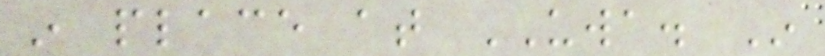in place at UWA. In
